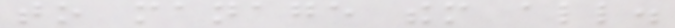to manage them all.
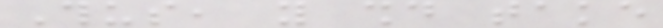Thus, you should take
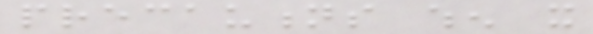precautions when it
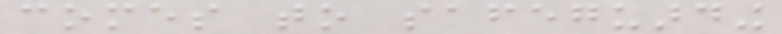comes to safeguarding
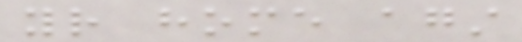your home against
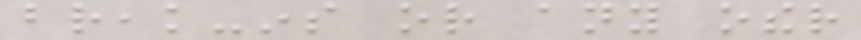break-ins or any other
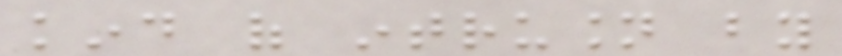kind of intrusion by
